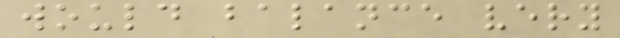would balance very
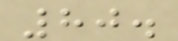80.
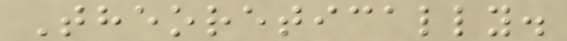Theoretically.
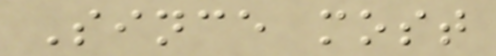Since most
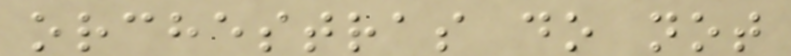orchestras do not
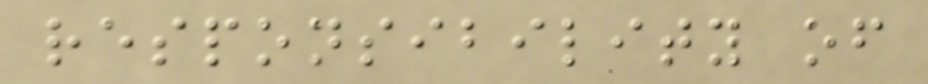responsibility of
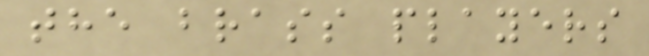the brass players
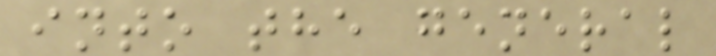into the general
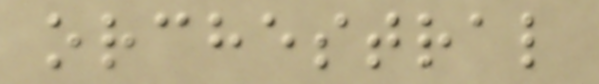orchestral
